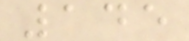145
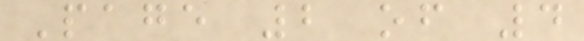Page 2 of 4
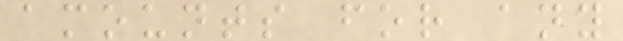amounts for any
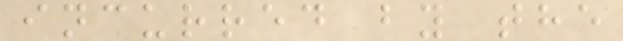incurred by the
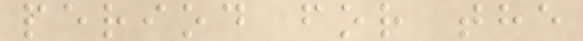period for the
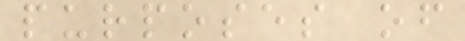purposes of
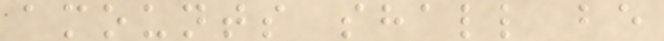amounts shall be
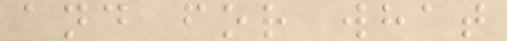and for what
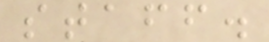staff.
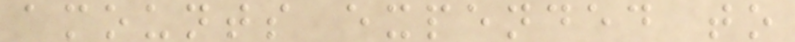amounts expended to
